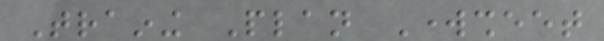Training Plan Worksheet
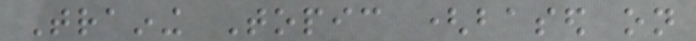Training Topic (based on
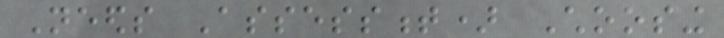Needs Assessment) Choosing
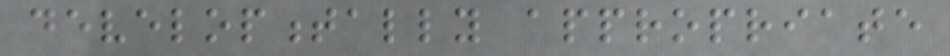developmentally appropriate
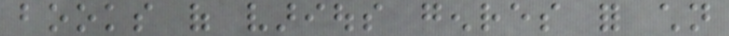books of various genres for children
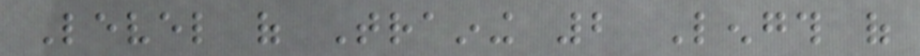Level of Training 2 Length of
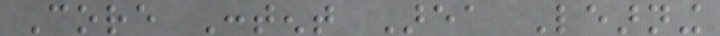Core Content Area Learning
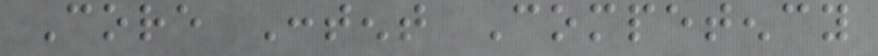Core Content Competency
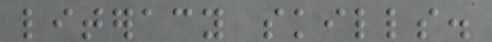literacy skills.
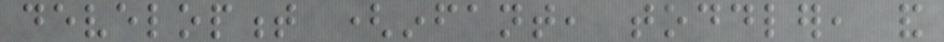development (infant, toddler, and
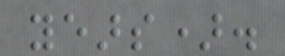years).
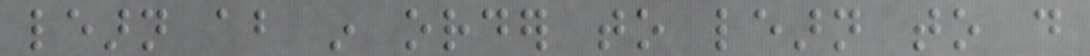learn about in order to learn to do
